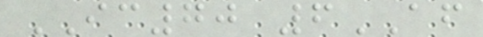IC70 6AF
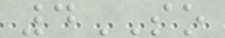4SO
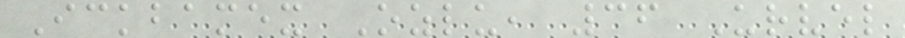Ickbamex Ozlu, 36 Urvel
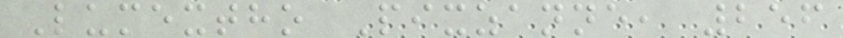Lumextho Pixzanne, 256
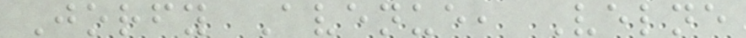Jorfy Avenue, Velne
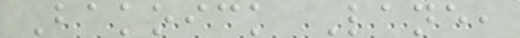Bakoick Lane,
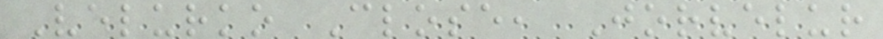Velurko Close, Jorvelur
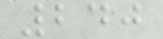240
